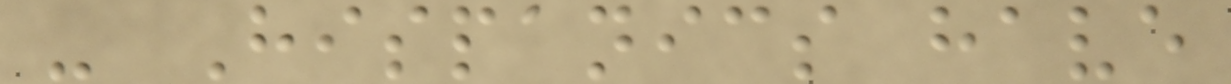- Hispanics have
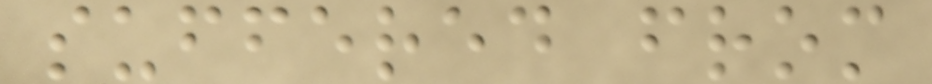suffered from
